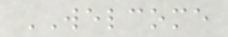WELCOME
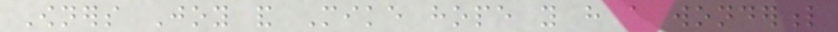Owners Joy and Mike hope you have a wonderful
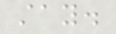stay.
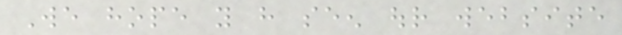We hope you have seen our website
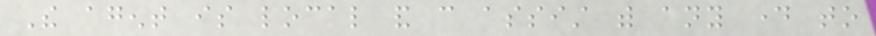The agent is local and can assist with any day to
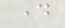day
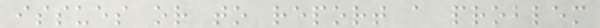issues or to report a problem
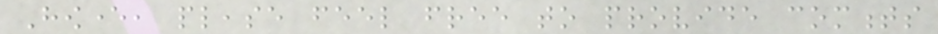However, please feel free to provide comments
